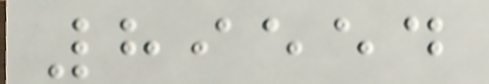89554
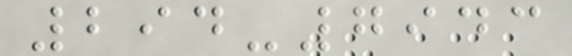294-7943
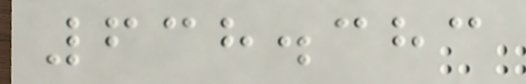638.383
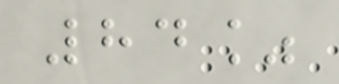84%
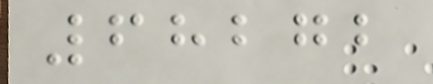68272
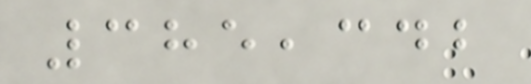385,342
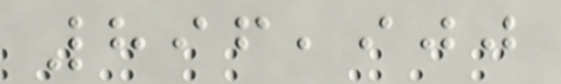896,900
